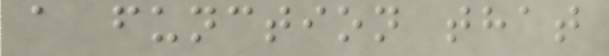a function that
